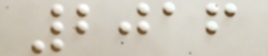2016
